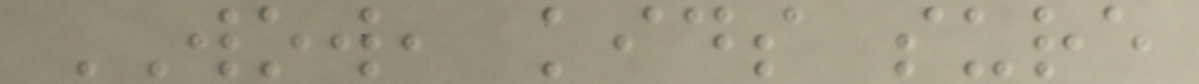WOW, kids sure
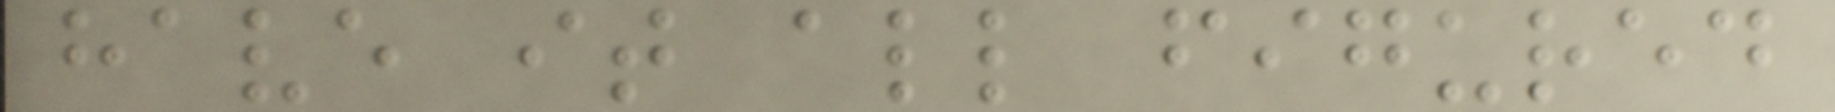have it all figured
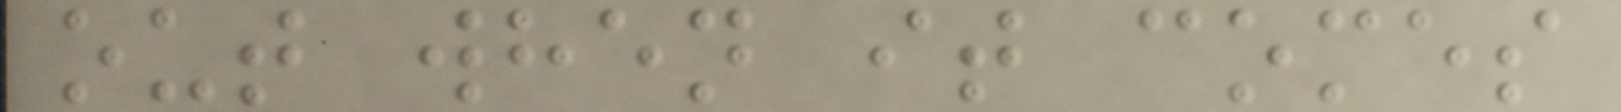out when it comes
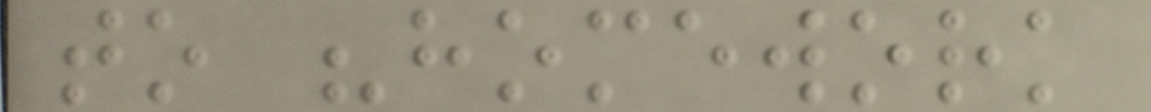to "homework
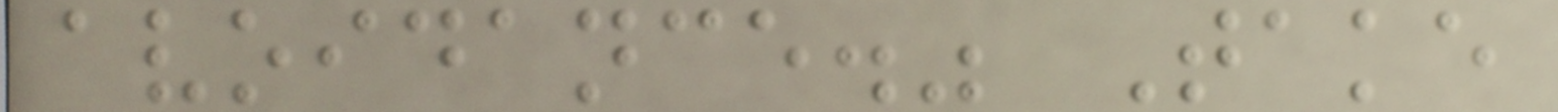avoidance." Take
